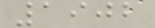1902
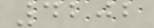4202
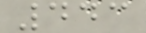443
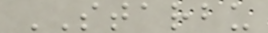STARBU
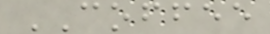COFFEE
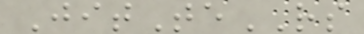JitTeRS
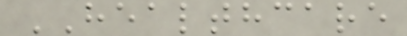HEALTHCARE
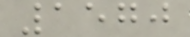1570
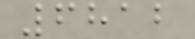6812
